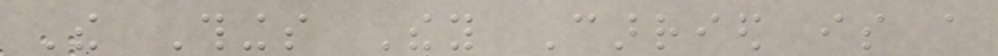The Things They Carried is a
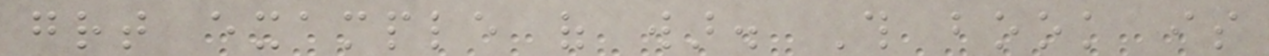great example of war. This book is
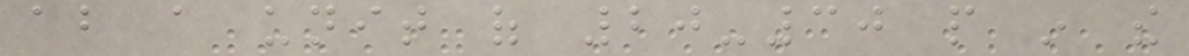about a unit of 20-30 people in the
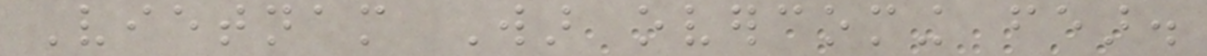Vietnam War overcoming fear.
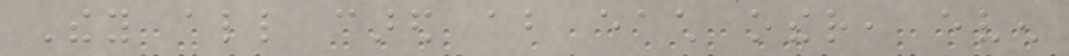They all cared about each other, even
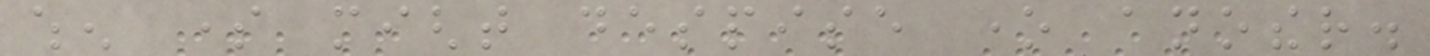when some might despise one another.
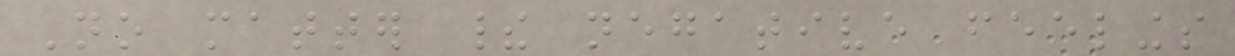No matter their negative feelings
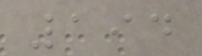194
